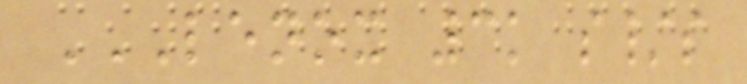LENOX 3K S/S
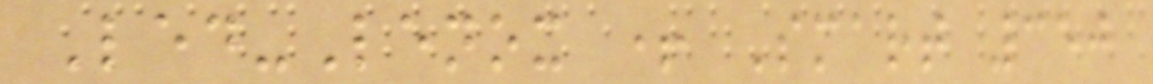Led-Lenox + Smart 350
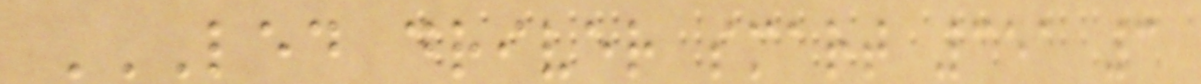LED DRIVER SMART 351 3
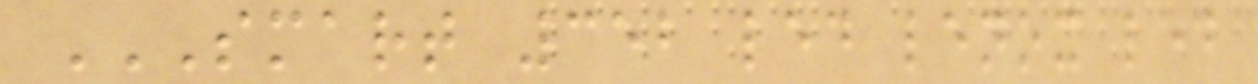SMART 352 LED LENOX LED
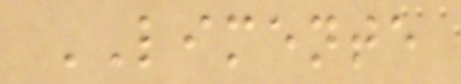LIMENTE
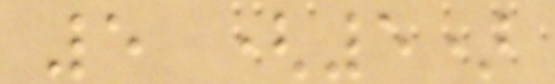5 (5)
